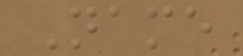Name
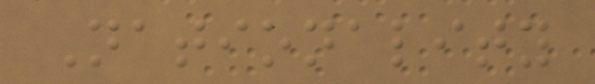Nationality
